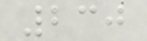230
